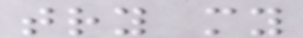try my
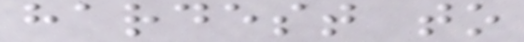hardest to
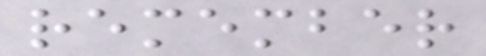remember
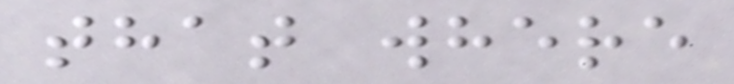that where
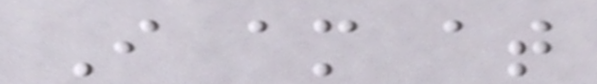I am at
